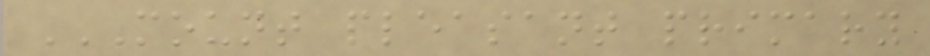MOUNT PLEASANT PRIMARY
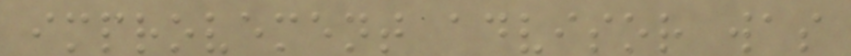improvement advisor was
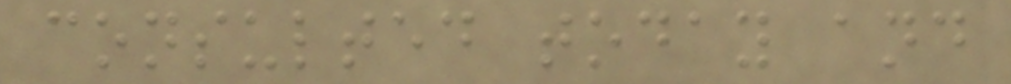consulted today and
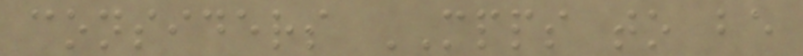considers MPPS to be
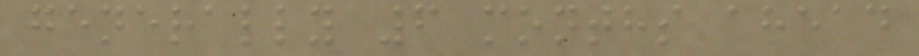generally 6 months ahead
